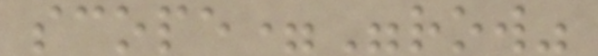scope="row"
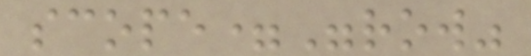scope="row"
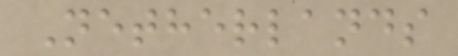Netherlands
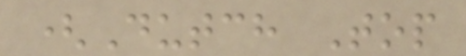(Dutch Top
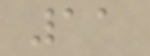11
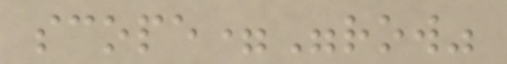scope="row"
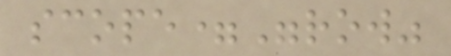scope="row"
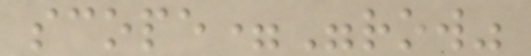scope="row"
